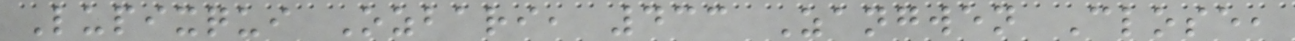Lupixqui Ozbari, 433 Zangwen Close,
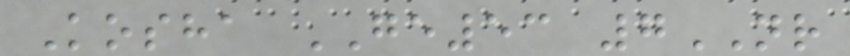Kosha GE53 7NR
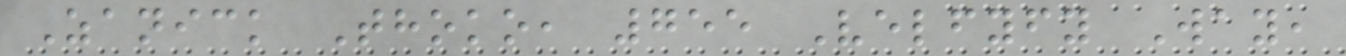Zanick Thoko, 755 Velfyfy Way,
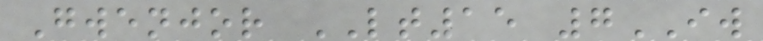Gwenjor LT15 7IW
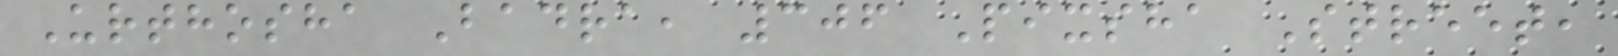Urthosha Badra, 306 Pixsha Street,
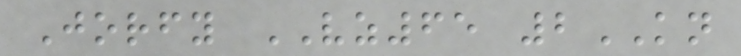Jorfy VZ65 2KN
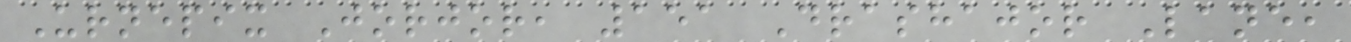Urnepix Jorjor, 151 Drashajor Lane,
